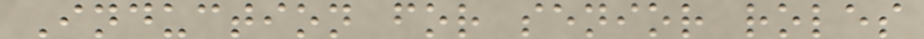Induction for senior roles
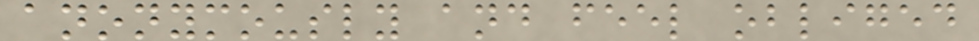anonymously and feel obliged
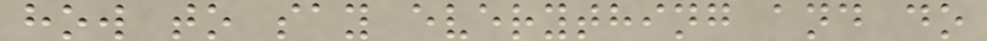how to say everything and do
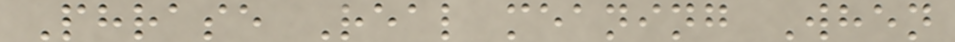Phrase Real meaning When
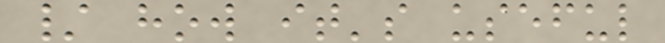/ how it's useful
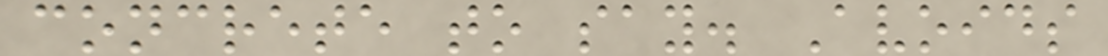concrete to say. Avoids
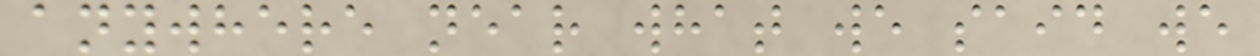anywhere near what we said we
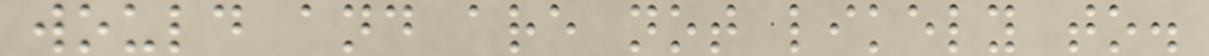would and are not likely to.
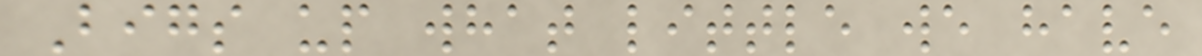Bigs up what little we have
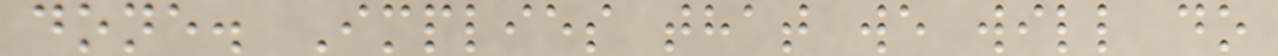done. Implies that we will do
